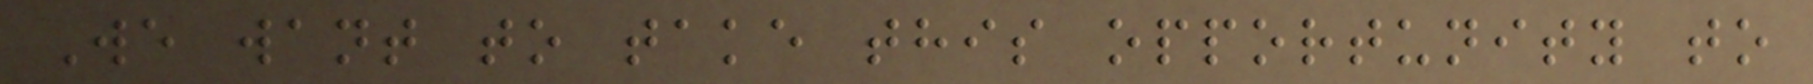We want to take this opportunity to
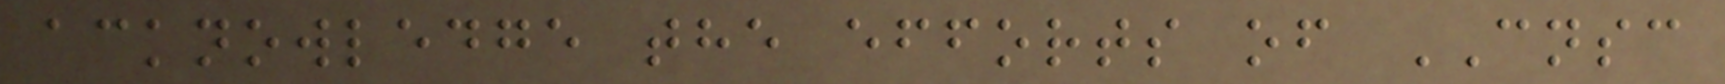acknowledge the efforts of CNSC
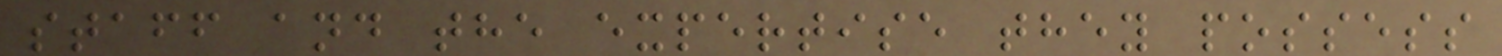staff and the expertise they possess
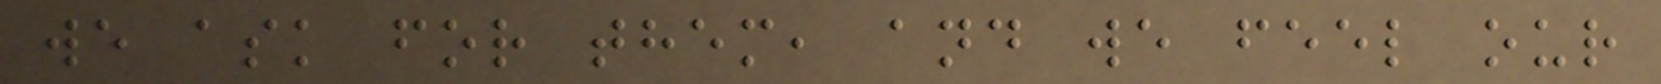we ask for them, and we feel our
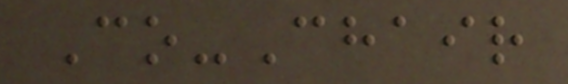Co-Chair
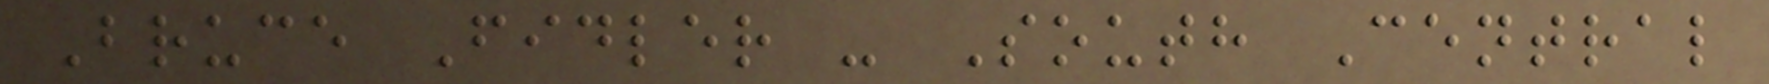Bruce Fidler - South Central
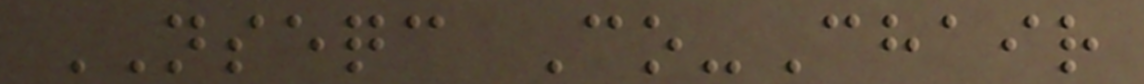NSEQC Co-Chair
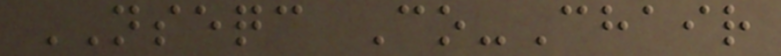NSEQC Co-Chair
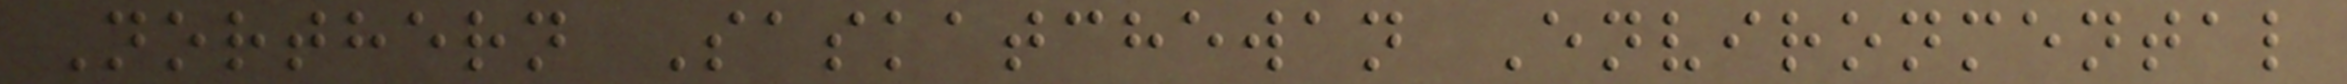Northern Saskatchewan Environmental
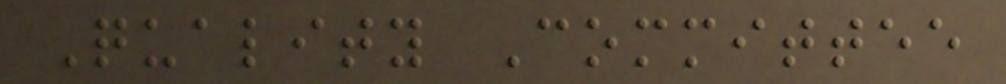Quality Committee
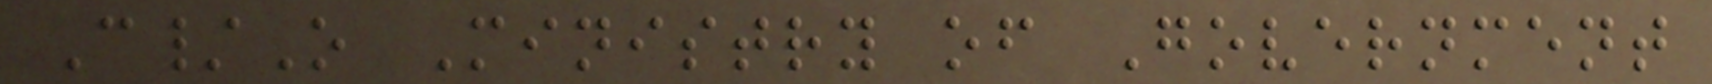C/O Ministry of Government
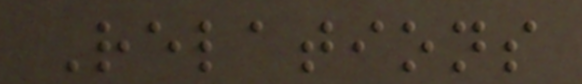Relations
